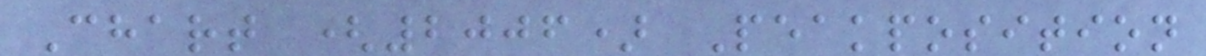Chart (2006) Peakposition
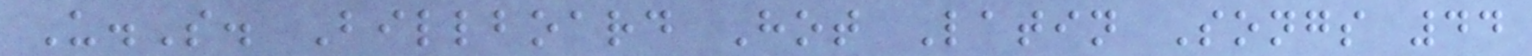U.S. Billboard Hot Latin Songs 44
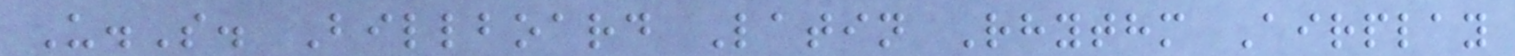U.S. Billboard Latin Rhythm Airplay
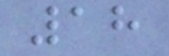18
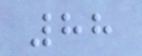88
